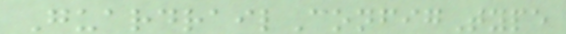GuardrailConfigType
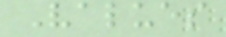Values
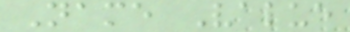Name Value
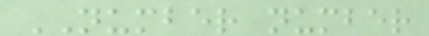NUMBER number
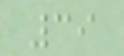39
